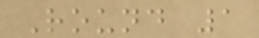Round 1
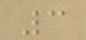3
